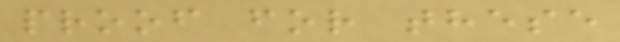proof for these
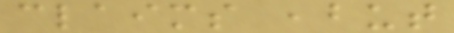claims ,but
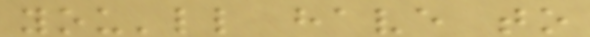you'll have to
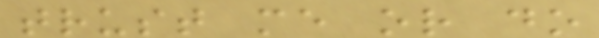trust me or do
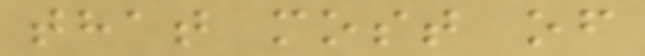that most of
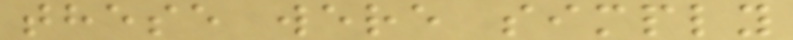these were simply
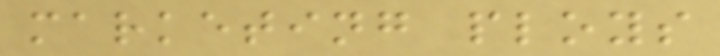marketing ploys
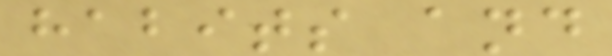habits and
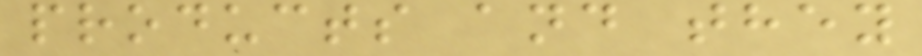products and they
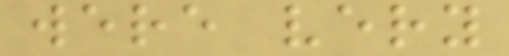were very
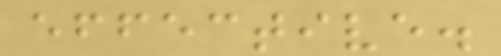effective.
